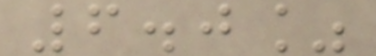6.0%
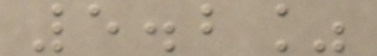5.2%
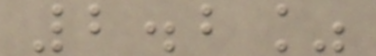2.2%
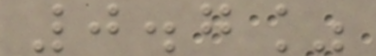0.7%
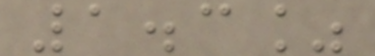1.3%
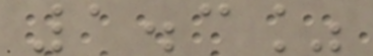1.3%
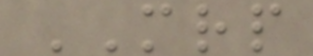MRP
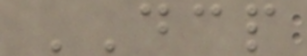DCP
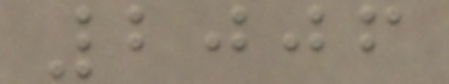2006
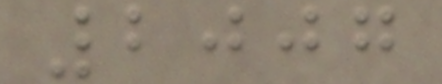2007
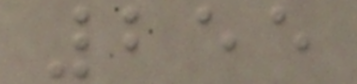255
